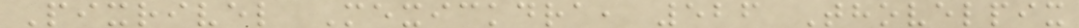Pixrivel Mexickdra, 526 Thovelpix
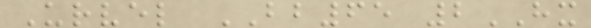Urvel BB65 2HX
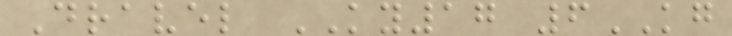Dravel KY17 6KG
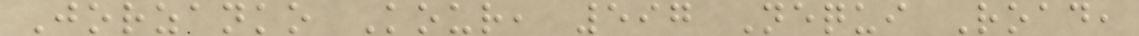Jorzanko Kour, 597 Nequi Road,
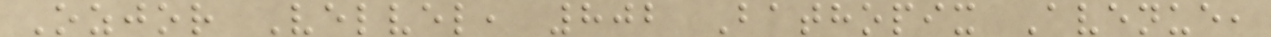Ozjor Velvel, 802 Bathopix Avenue,
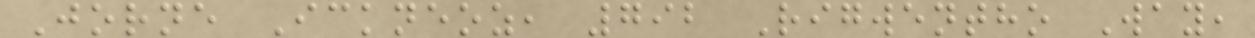Jorne Ickneoz, 792 Rigwentho Way,
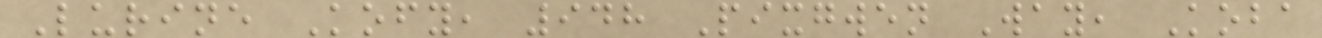Lurine Kofy, 948 Pixgwen Way, Koba
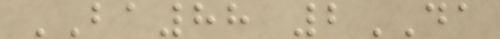BA88 2DA
